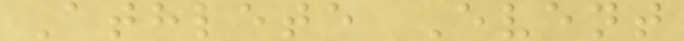Athlete Event
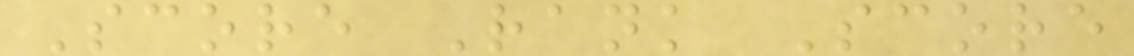Score Rank Score
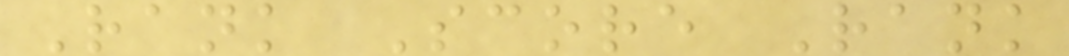Rank Score Rank
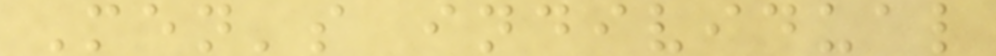Men's individual
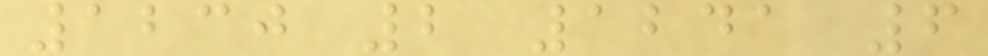1230 2 1241 6
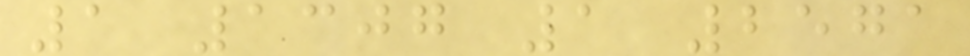1 1307 1 2571
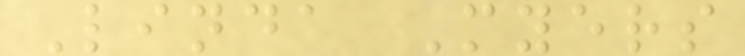Linda Myers
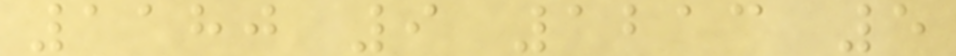1180 9 1213 5
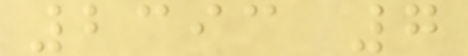2393 7
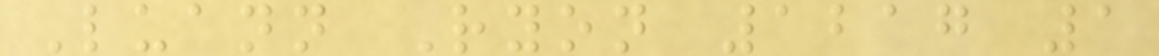Luann Ryon 1217 1
